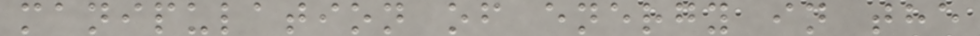manipulation of energy in the
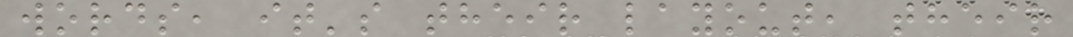words, it's their layout, their
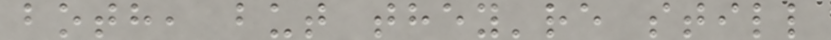both, but they're still
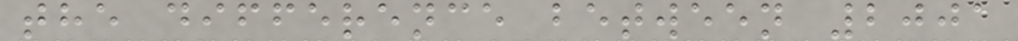the difference between 2001
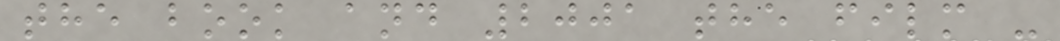the book and 2001 the film -
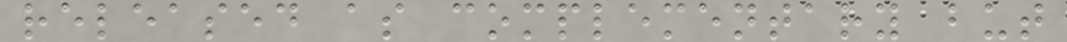released as complementary but
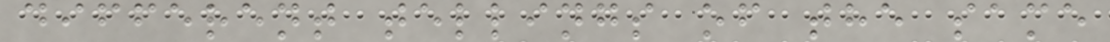different tellings of the same
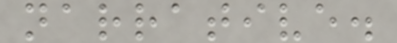narrative.
